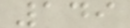149
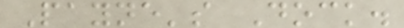Payne's Dock.
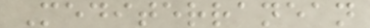Mediterranean
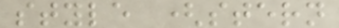style (stern
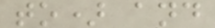to) and
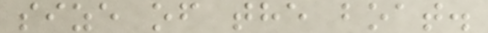size of the boat.
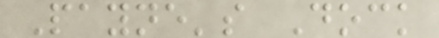Payne's Dock
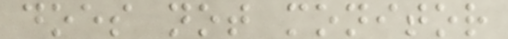does not monitor
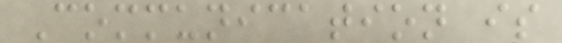Communication is
